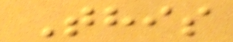This
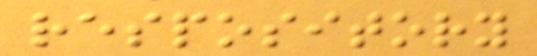respository
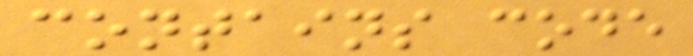contains code
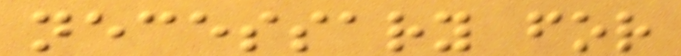necessary for
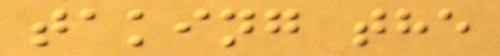taking the
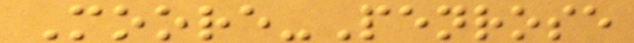Moore-Penrose
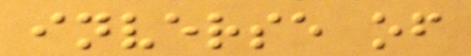inverse of
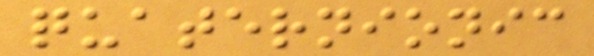quaternionic
